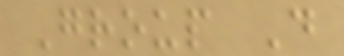Group D
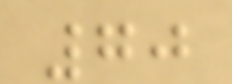70
